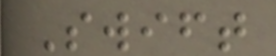Swift
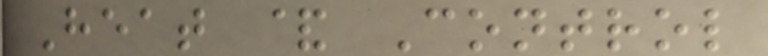Heat & Control
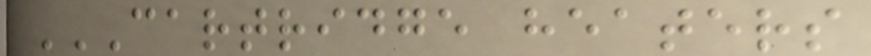CARTRIDGE HEATERS
